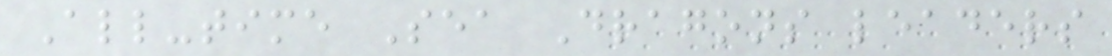All-time Sea Dragons leaders
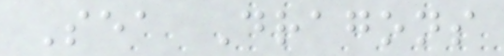Sea Dragons
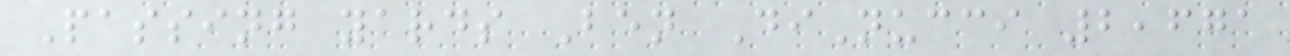Passing yards Ben DiNucci 2,671
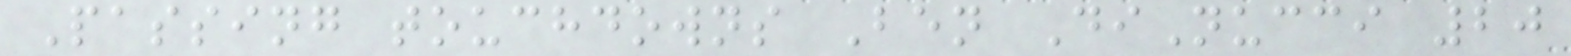Passing touchdowns Ben DiNucci 20
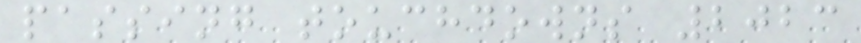passing touchdowns 2023
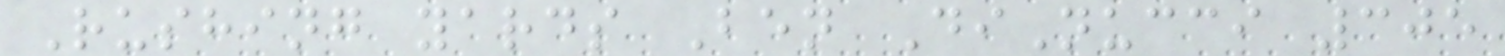Rushing yards Ben DiNucci 305
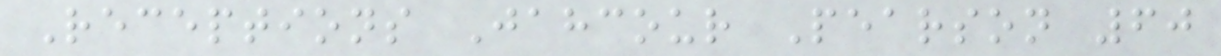Receptions Jahcour Pearson 60
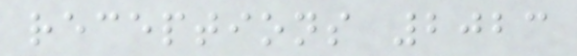receptions 2023
